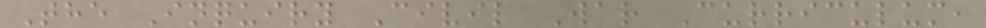The Inquiry Civil War Curriculum,
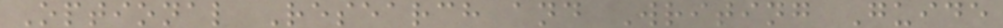Optional Research and Writing Guide
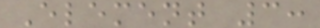Element 3:
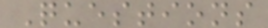Questions
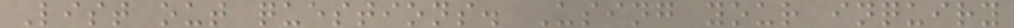List out questions. Using your inquiry
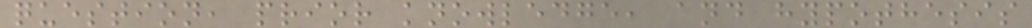question, prior knowledge, and hypothesis
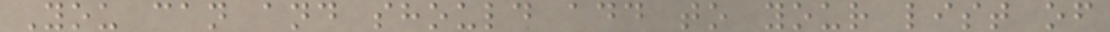You can and should add to your list of
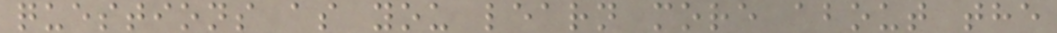questions as you learn more about the
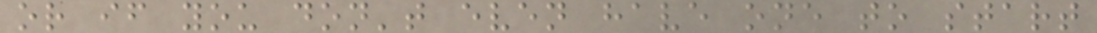or if you don't even have one to start
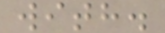with.
